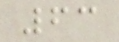63
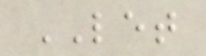LET
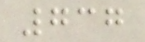737
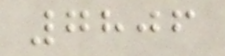7806
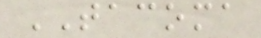TACOMA
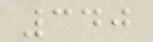340
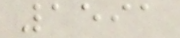1591
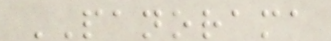PANORAMA
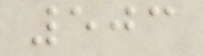503
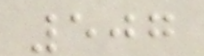507
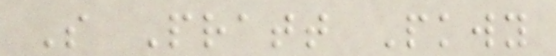S Pratt Pkwy
